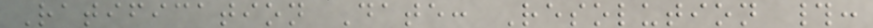Ratification Date: Resolution #:
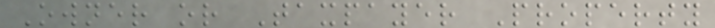Owner or Taxpayer Property
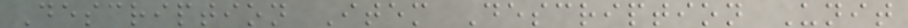Description Item Description Unit
